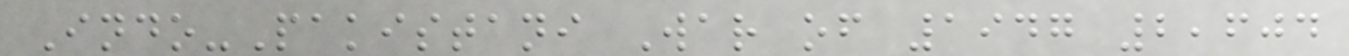Indo-Pakistani War of 1947 2,604
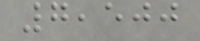7,500
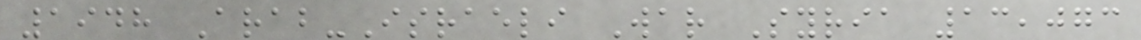1948 Arab-Israeli War Syria 13,073
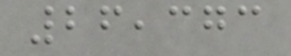26,373
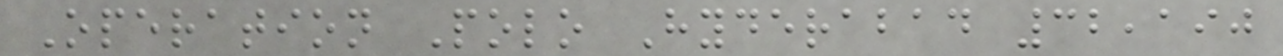Operation Polo Hyderabad 32,190
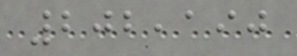202,190
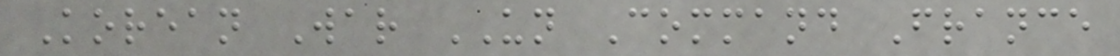Korean War UN Command France
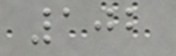102
